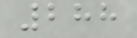288
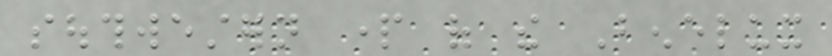southwestern part of the Benelux
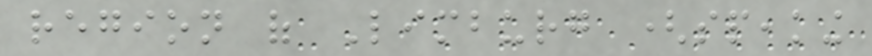region of Limburg (speaking
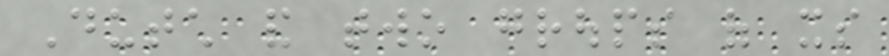Dutch and two groups of its
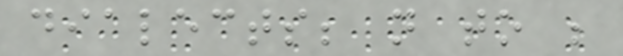dialects; not to be
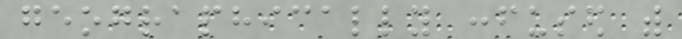geographically confused with
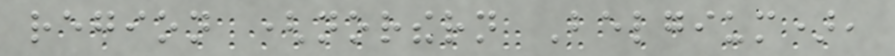region (northern Belgium),
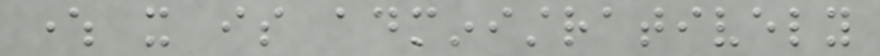where it is administratively
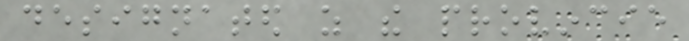designated as the provincie
